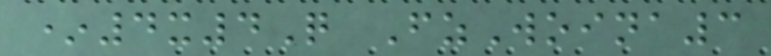*4x4Q FzWoina3
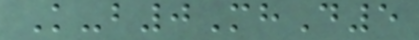K-b0MhD5
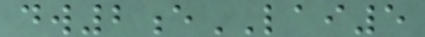dw2eLAI5
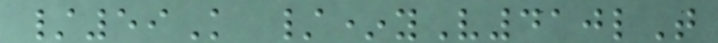/59K /*yV410lT
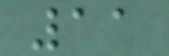11
